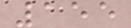155
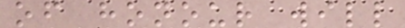of honour will
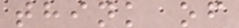think of
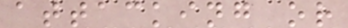attacking or
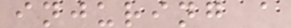injuring a
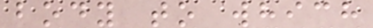body to which
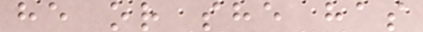he or she has
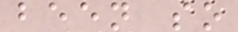been so
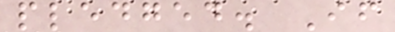pledged. If
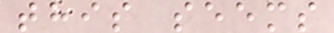this seems
